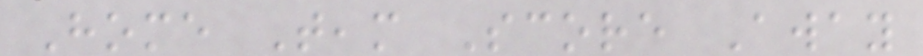Home Team Score Away
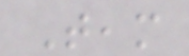Team
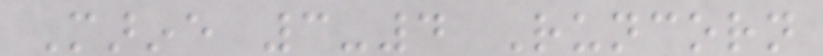Marine 3-4 Runcorn
